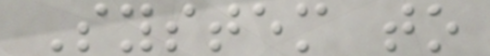System to
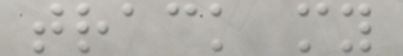track my
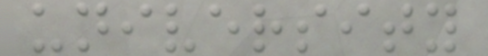university
